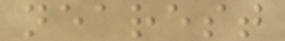nearest
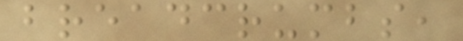breadcrumbs,
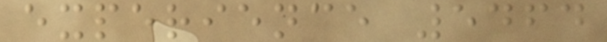experience 5464
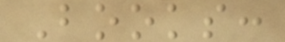Books:
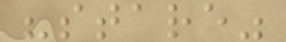"stare"
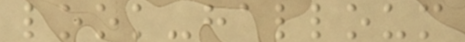look-halloum
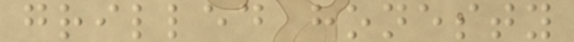grilled honesty
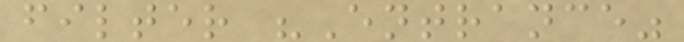filter "Entrance"
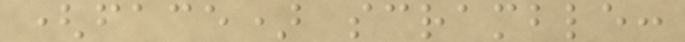(face) scramble:
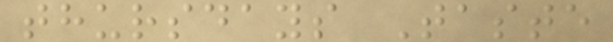thursdays Taste
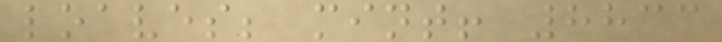loaves; mint! 8833
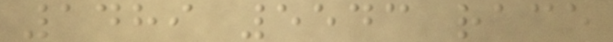1489 5543 race
